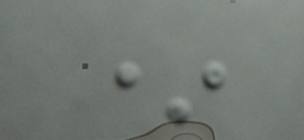*
